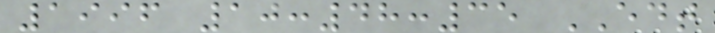1996 10:48:35 EDT
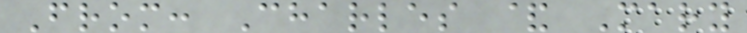From: Charles & Mary
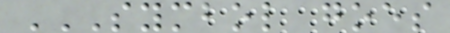SYMBOL GOES
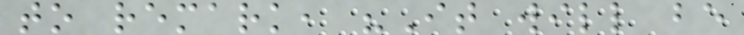to remark, "It will be
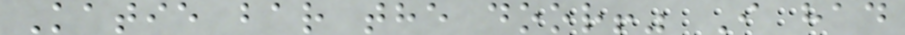Katie bar the door!" I had
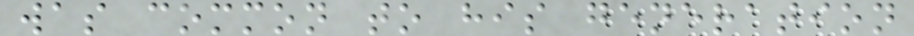was common to his generation
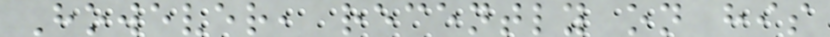However, recently on his
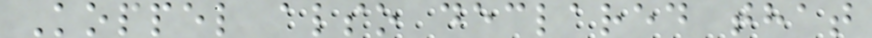Koppel also declared that
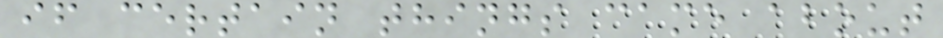if certain things came about
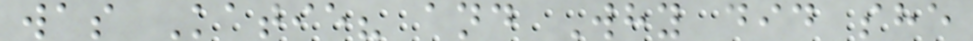was Katie? and Why did she
